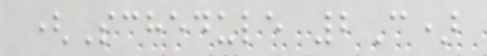(Schedule 2C)
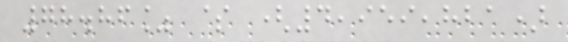78.86% $ (4,959,821)
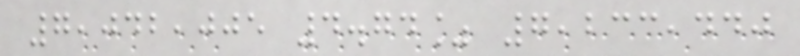7,042,005 4.74% 7,233,440
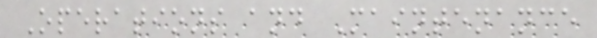Operations and Maintenance
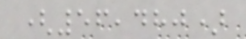(56,480)
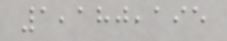1,180,195
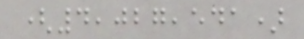(4,027,541)
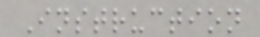Instruction
